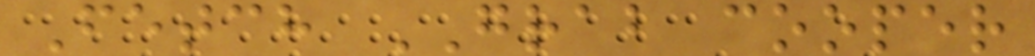Fetch GRAB cooper
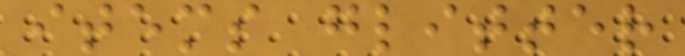items glitter
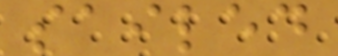sailed
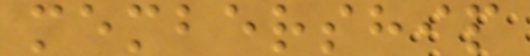membership
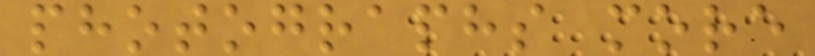photographs more
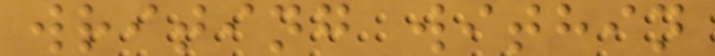writing within
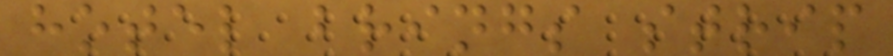hotel brings strip
